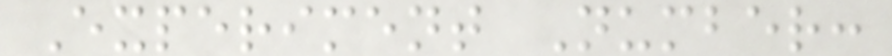Experiment Number:
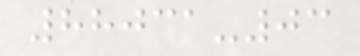88031-03
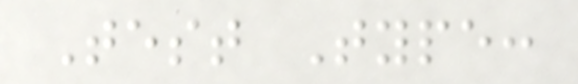Test Type:
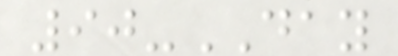90-DAY
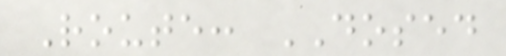Route: DOSED
